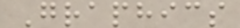Graphics
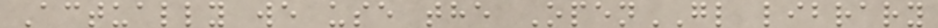Actually we use the OpenGL library
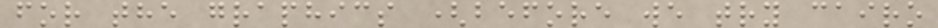for the graphics (before we try cairo
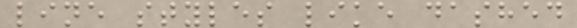line styles like dashed
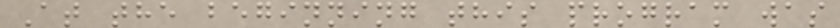At the beginning this program was
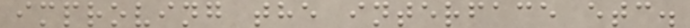improving the interface etc.
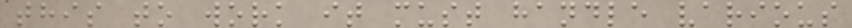this to work it must handle various
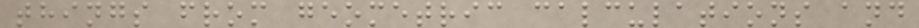things from geometric calculations and
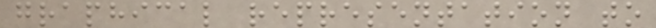graphical representation to
